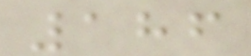186
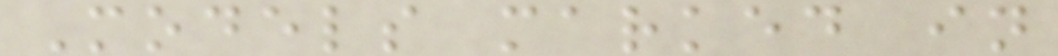Models marked in
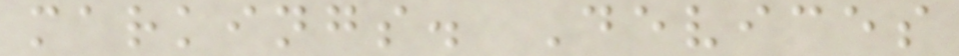markings. Devices
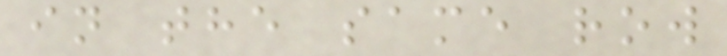in the same row
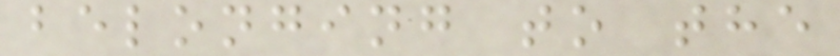belonging to the
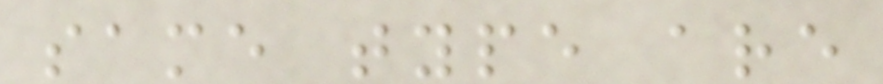same type are
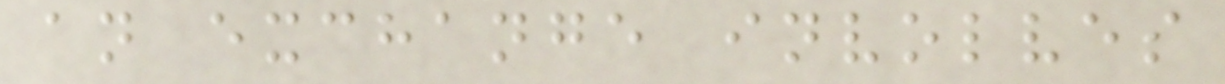an exchange involves
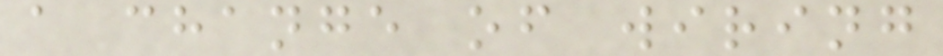a change of wiring
